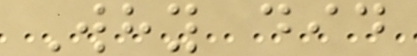Why did
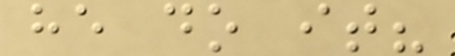he do it?
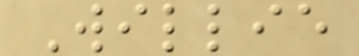Willie
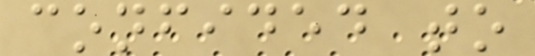confided to
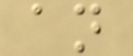an
